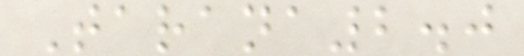Tarana2.0
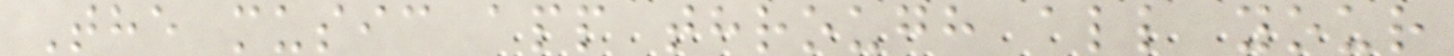The music app through all your
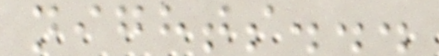nights...
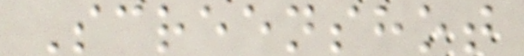Screenshot
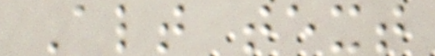Alt text
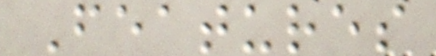Features
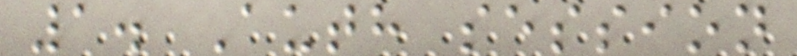1. Auth session
